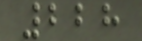228
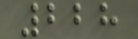228
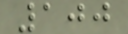100
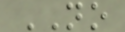NO
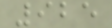925
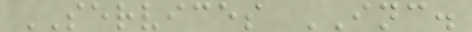SERVICES INC.
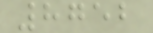8752
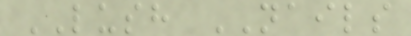LUSH NAILS
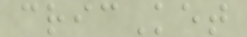cricKet
